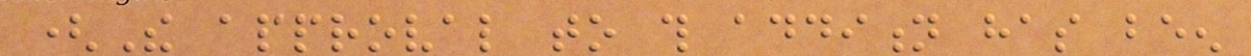(The approval to this addition has been
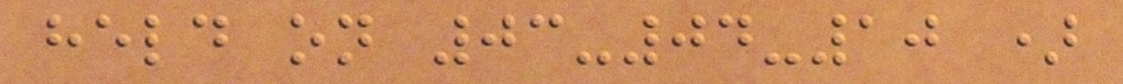held on 03-04-10 )
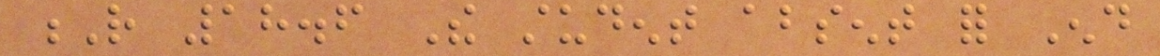R 18.6 The student absent for End
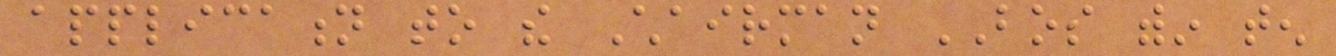application to the Chairman BOS within ten
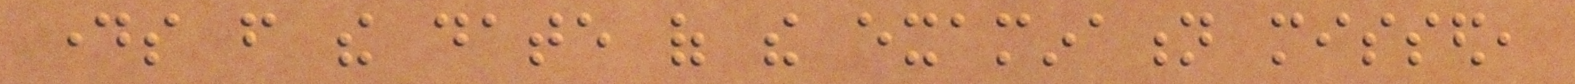days from the date of the examination missed,
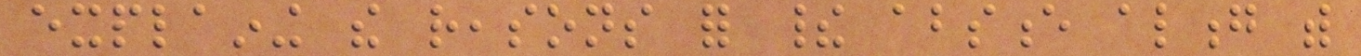explaining the reasons for their absence along with
